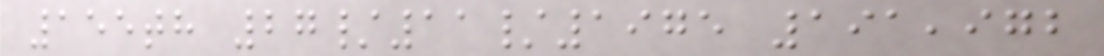155th 27/11/1975 191,972
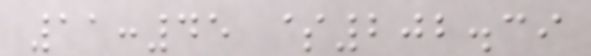11:45 $202.39
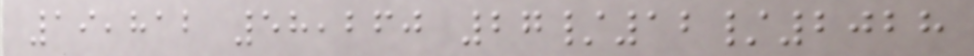19,812 58,260 27/12/2028
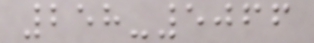258-5066
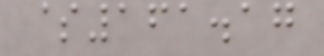$161.17
